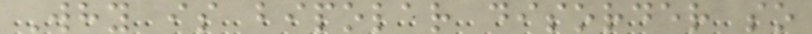Why is bipolar disorder so
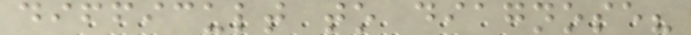difficult to diagnose?
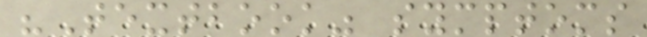"Textbook" symptoms
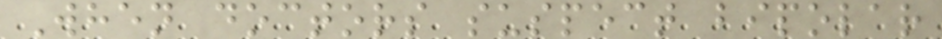When doctors suspect bipolar
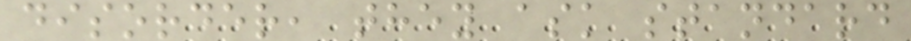disorder, they ask standard
